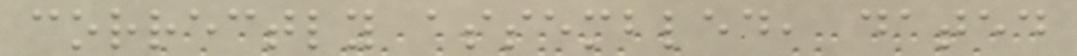correctly assembled, dated
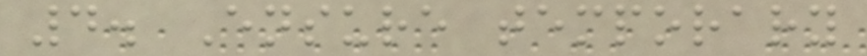4. Ensure temporary
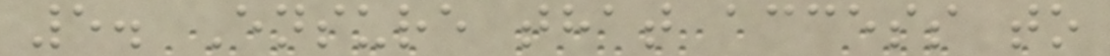5. Ensure that access to
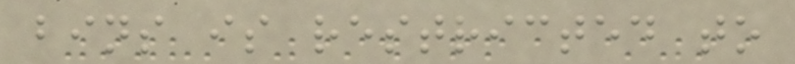bins is restricted to
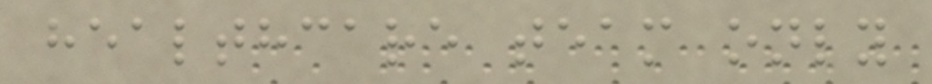healthcare team only
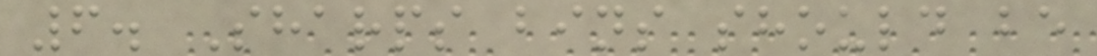6. Sharps bins should be
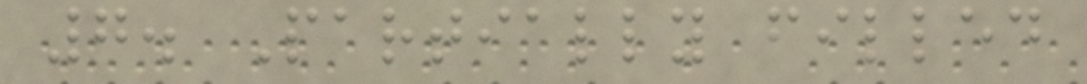7. Partially filled
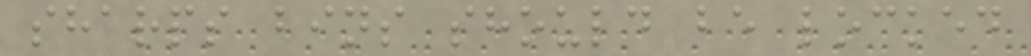sharps bins should be locked
